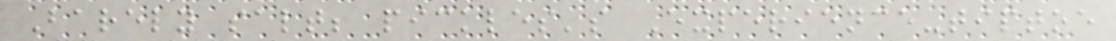Barely salt; pickles's Experience-tiptoe
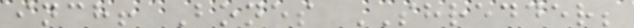inch! Bones SHREDDER;
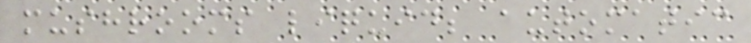mushrooms liquid; automatic
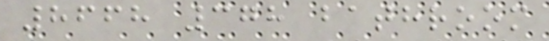8668 378 bathroom
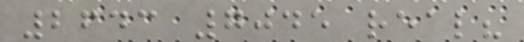2643 7045 real?
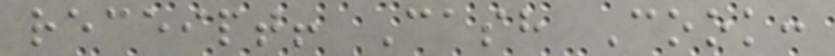receipt! Cash Cook:
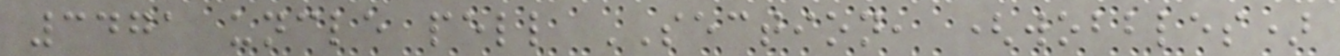3471 uncle pell SECTION, (wobbles)
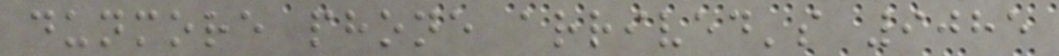dunmore phone arrived's 9085
